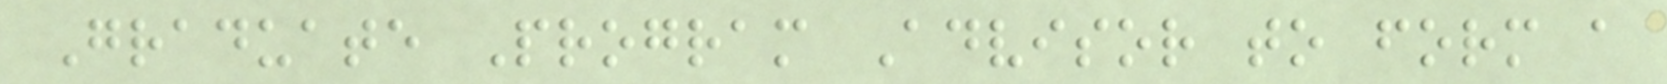Graduate Program Advisor to form a
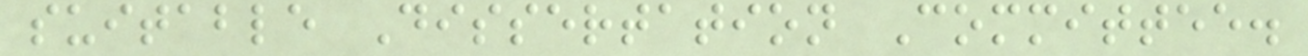suitable Dissertation Committee.
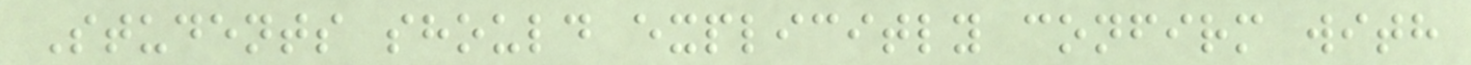Students should explicitly confirm with
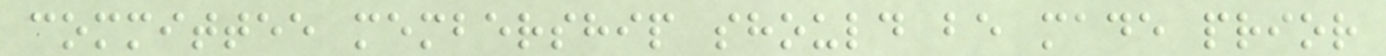committee membership should be made prior
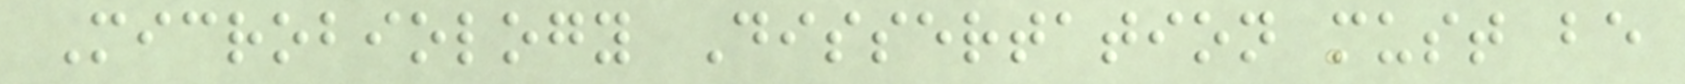Microbiology Dissertation must be
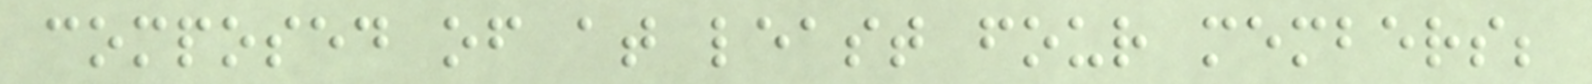composed of at least four members;
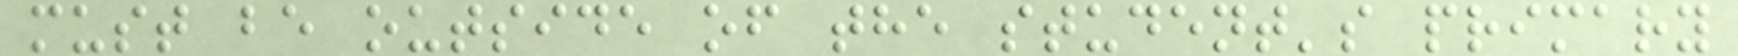must be outside of the student's primary
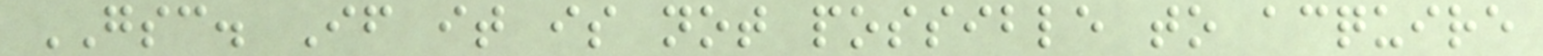GSC. If it is not possible to acquire
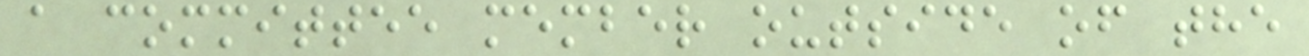a committee member outside of the
